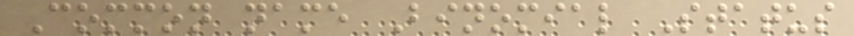Common name Binomial Status
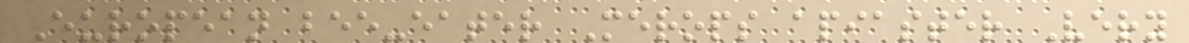European bee-eater Merops apiaster Very
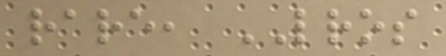rare, LROS
